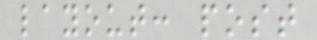layout: post
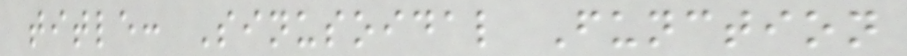title: Sinusoidal Function
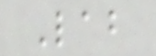Lab
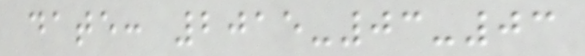date: 2015-03-03
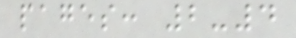pages: 2-4
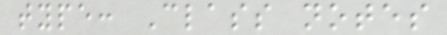type: Class notes
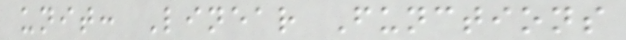unit: Linear Functions
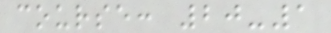course: 20-1
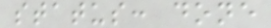status: done
